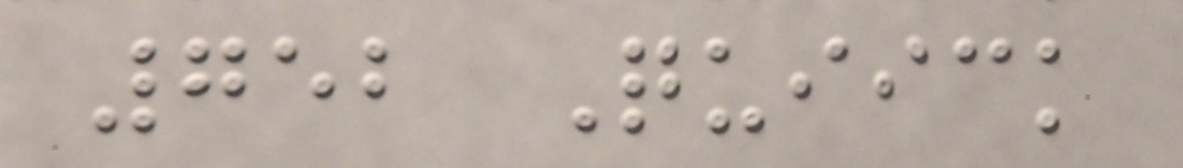752 Quiick
